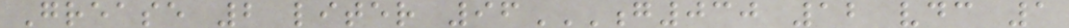Grease 2 liter 96G030 12 VDC 1
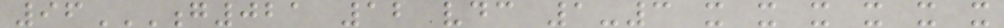96G021 12 VDC 1-3 X X X X X X
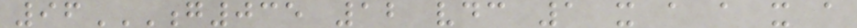96G035 12 VDC 1 X A A X A
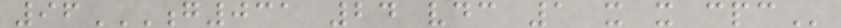96G031 24 VDC 1 X X CPC
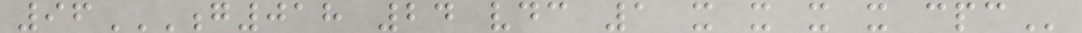96G018 24 VDC 1 X X X X CPC
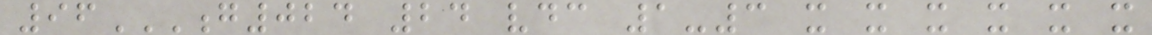96G024 24 VDC 1-3 X X X X X X
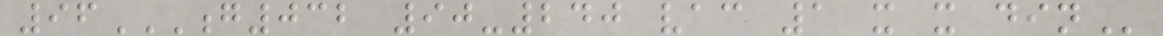96G032 90-240 VAC 1 X X DIN
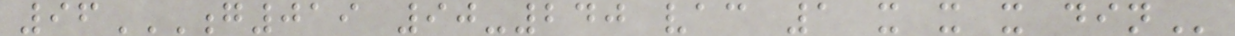96G019 90-240 VAC 1 X X X DIN
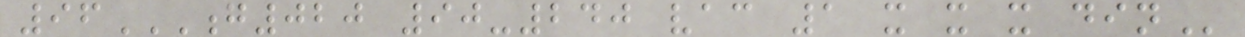96G020 90-240 VAC 1 X X X DIN
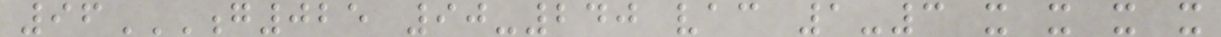96G025 90-240 VAC 1-3 X X X X
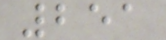251
